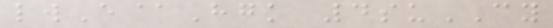lwE@Hgk 4suCY
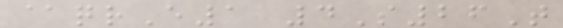@qrE1 4S26T
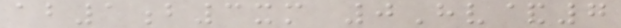ab1b3xm 0Hv&7
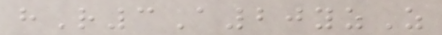hR3A20yzZ
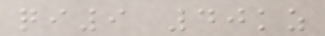qi9 40kz
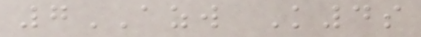7AZW K4s
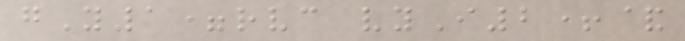gY1=rvc vyI2+&
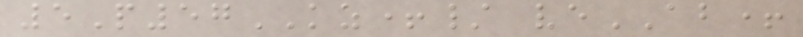5P57KZ+/ veAB+
